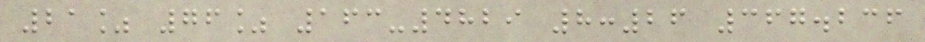21% 76% 163-4829 8:26 367.236
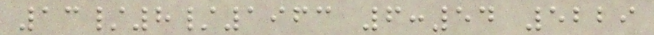13/8/1963 6:54 5229
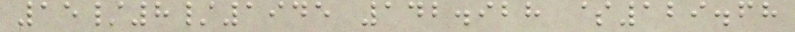15/8/1945 142.928 $129.68
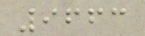9663
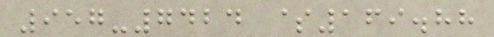957-7424 $169.88
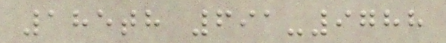185th 691-9788
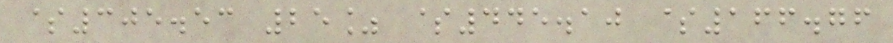$305.53 25% $445.10 $166.76
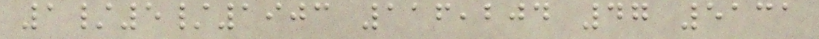1/5/1903 116,204 47 5131
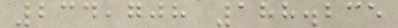234,708 188.235
